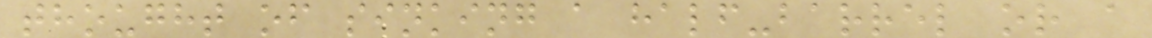thought of sinking a half-barrel or a
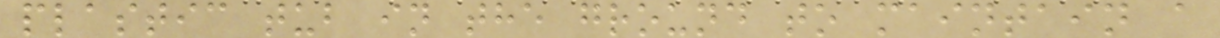plastic tub in the ground to maintain a
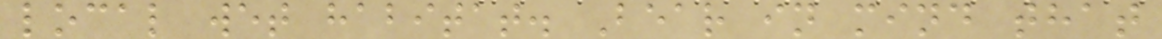local wet habitat. Bear in mind that
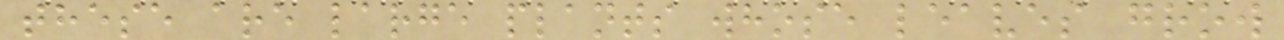these are large plants whose leaves grow
